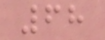68
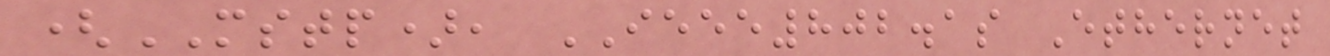(MSTP), IEEE802.1s Ethernet
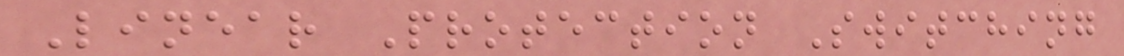Linear Protection Switching
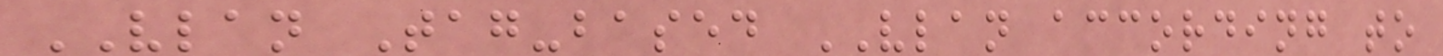VLAN Tag-based VLAN according to
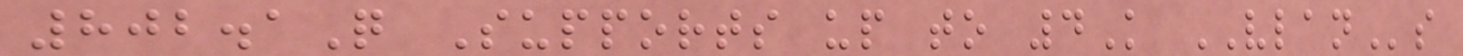802.1Q Supports up to 4K VLANs
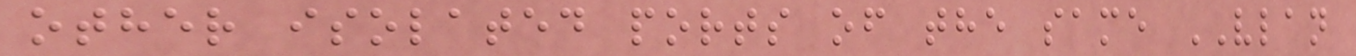other isolated ports of the same VLAN
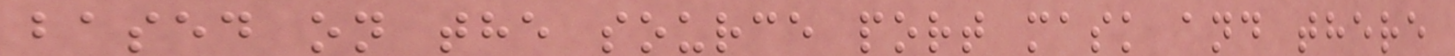based on the source port mask and there
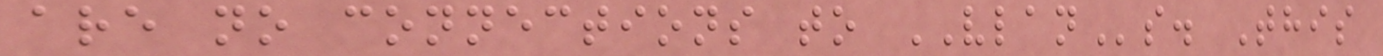are no connections to VLANs. This
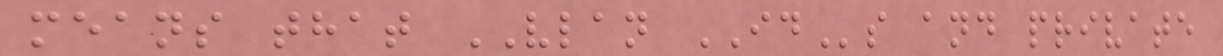means that VLAN IDs and private
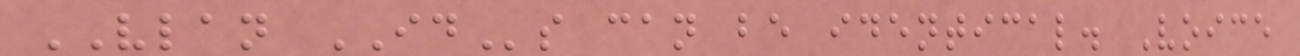VLAN IDs can be identical. Voice
